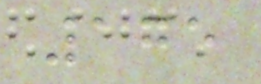175
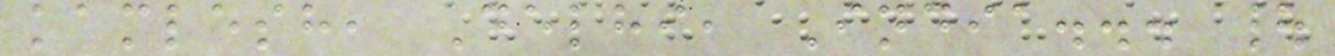kamlesh, Delhi, India... |
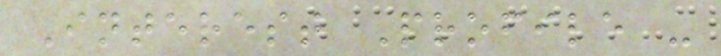Interest Profile -
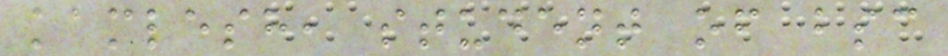kamlesh, student of bsc
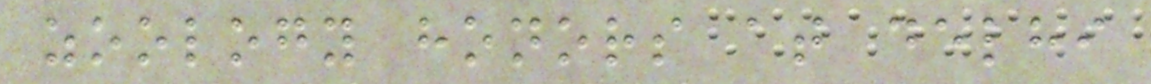zoology honors at delhi
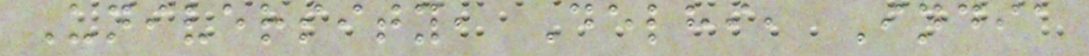University, Delhi, India
